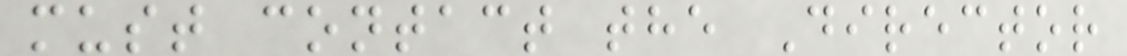must contact the Director
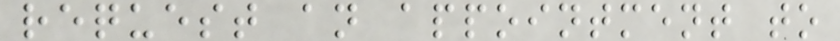request an appointment to
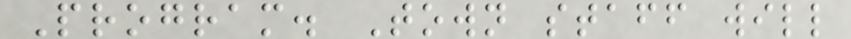Program. Town staff will
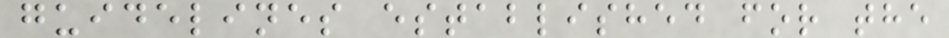guidelines established for the
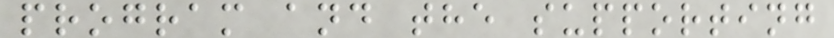program and the supporting
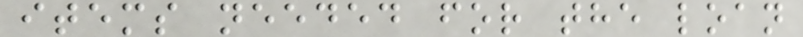items needed for the loan
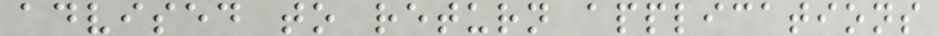advised to return applications
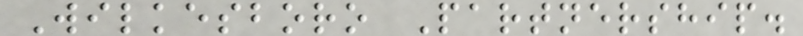Wilkesboro Partnership.
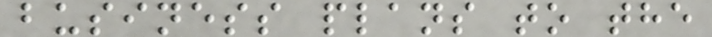business plans to the
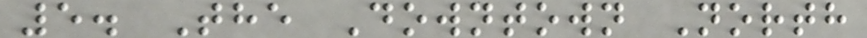5. The Downtown North
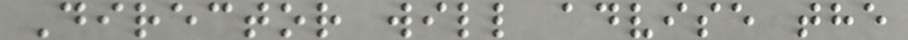Director will advise the
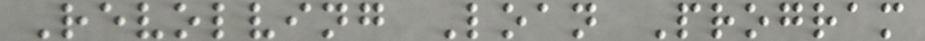Revolving Loan Program
